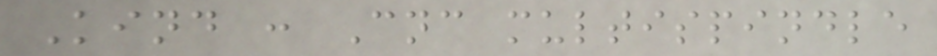Kind : Cnc multispindle
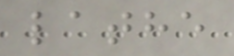lathe
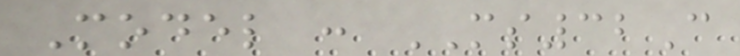Model : MS32C
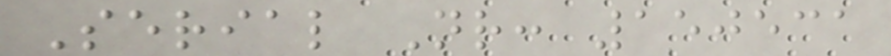Serial Nr: 150531
